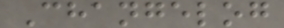Changelog
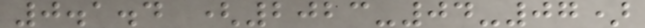0.1.4 (2023-04-07)
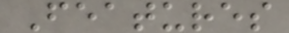Features
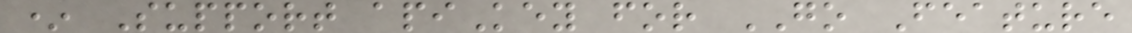* Support apiKey for GO Feature
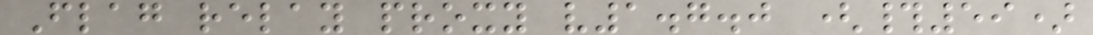Flag relay proxy v1.7.0 (#59)
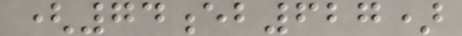(74eb627)
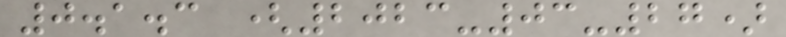0.1.3 (2023-03-27)
